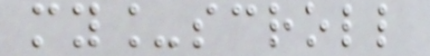my_scroll
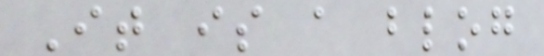It is a blog
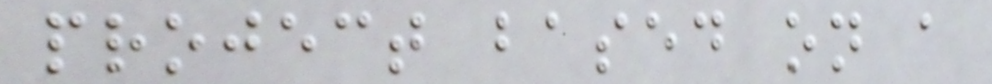project based on a
